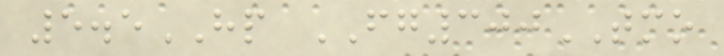5.5HP FG300TMO
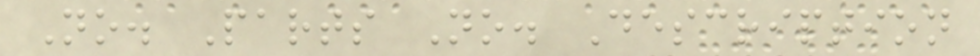No. Parts No. Description
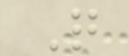Q
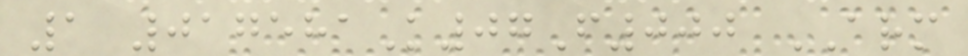1 017581K07F000 ARM
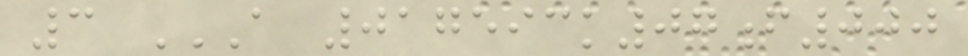3 A 017593K07F000
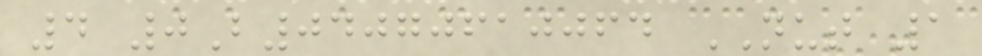4 0B04070610064 NUT 1
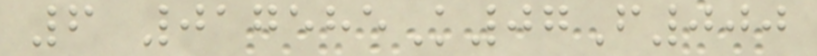6 017585K07F000
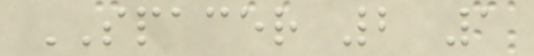SPACER 2 1
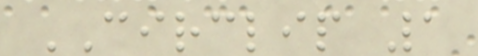CIRCLIP 1
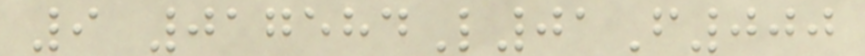9 017584L01F000
